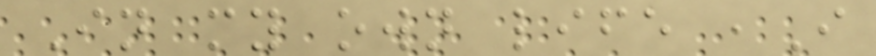In my own life ,I
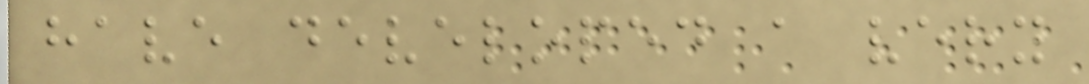have developed a very
